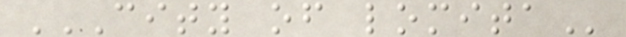CITY OF LOMITA
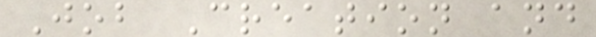Job Creation and
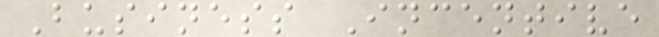Business Incentive
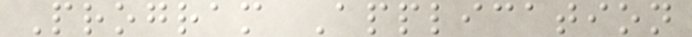Program Application
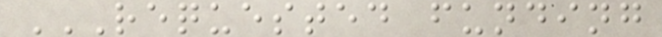REQUESTED FUNDING
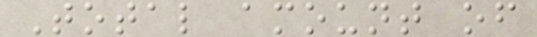Total amount of
